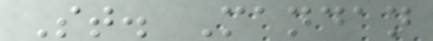St. Mandan
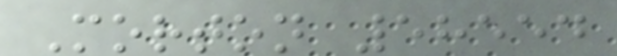Morton 58554
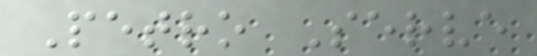Petro Serve
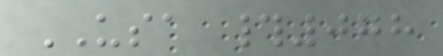USA #078
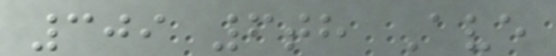309 6th Ave
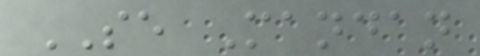SE Mandan
